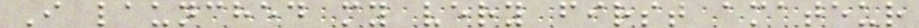I launched my very first amateur
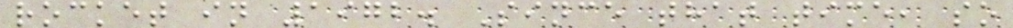rocket in 1972. Since that time, so
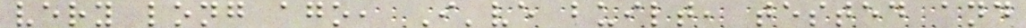very long ago, I've built, tested and
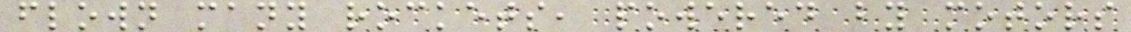flown many rockets, powered by motors
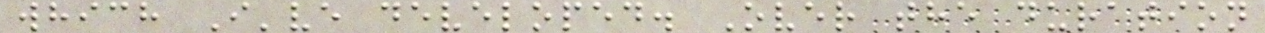which I've developed. Over the duration
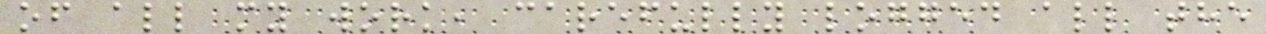of all my work, carefully logged all the
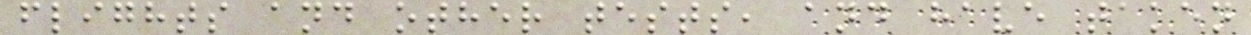flights and other tests, and have taken
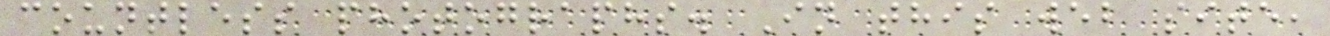countless photographs. In this web site,
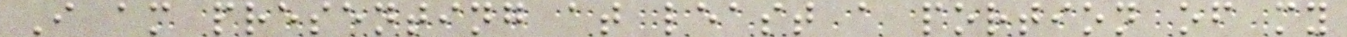I am presenting at least a portion of my
